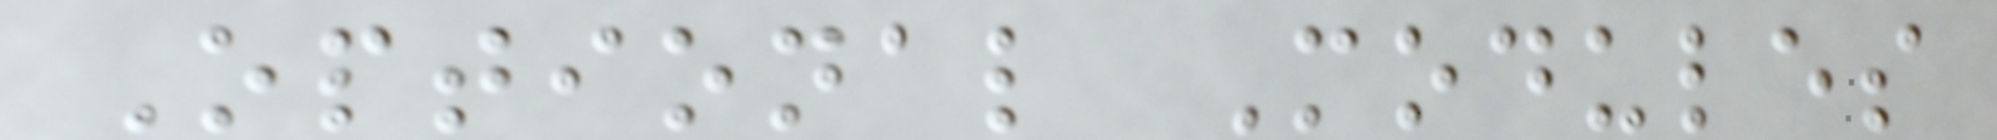Optional Modules
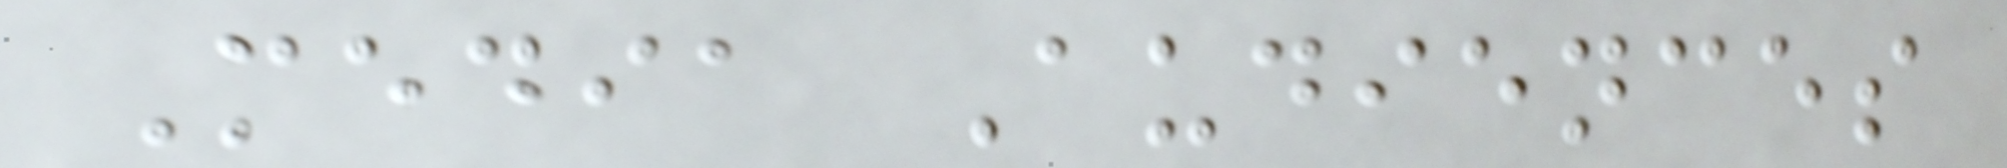Media Audiences
